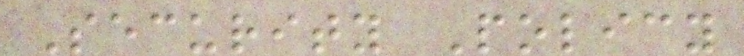Security Policy
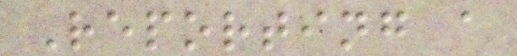Reporting a
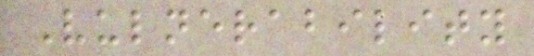Vulnerability
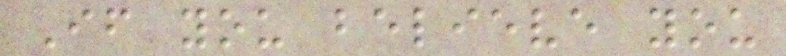If you believe you
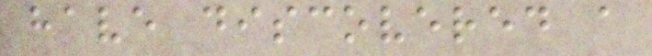have discovered a
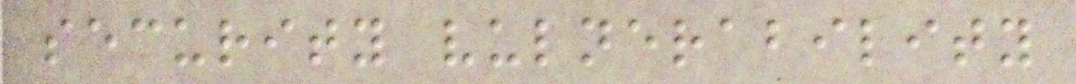security vulnerability
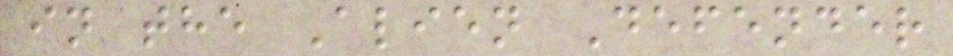in the Alien Defender
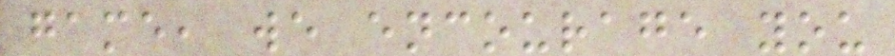game, we encourage you
